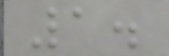1.
